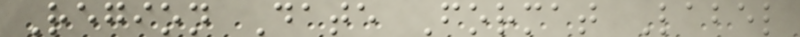Region Date Format Label
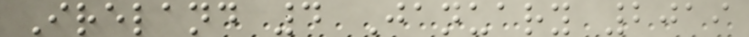Ireland 4 January 2019
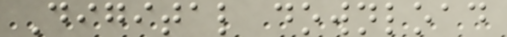Digital download
